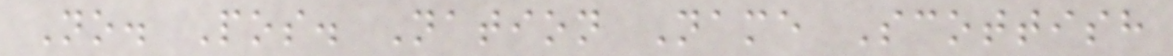No. Pos. Nation Name Scottish
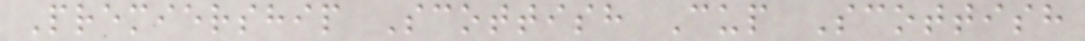Premiership Scottish Cup Scottish
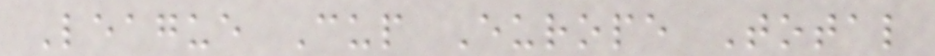League Cup Europe Total
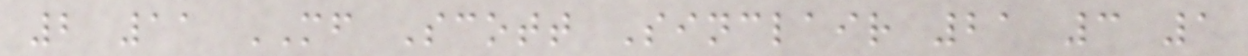2 11 MF Scott Sinclair 21 3 1
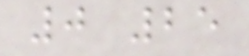0 25
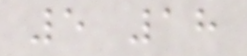5 18
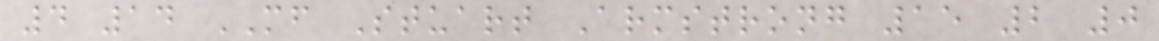4 14 MF Stuart Armstrong 15 2 0
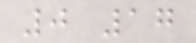0 17
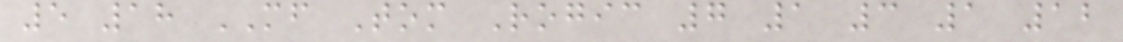5 18 MF Tom Rogic 7 1 3 1 12
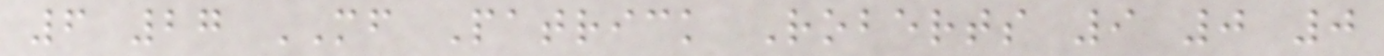6 27 MF Patrick Roberts 9 0 0
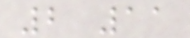2 11
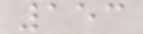153
